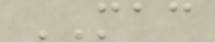MAC
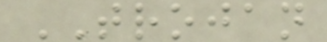TROJAN
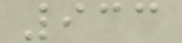933
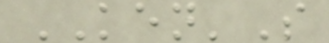KEN'S
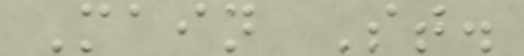Main St.
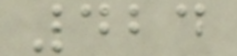424
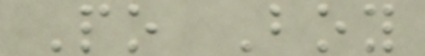Po Boy
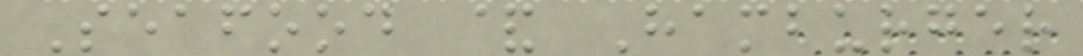Seafood & Hamburger
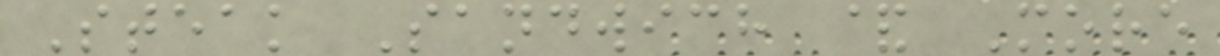Steak Sandwich & More
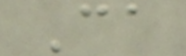Ca
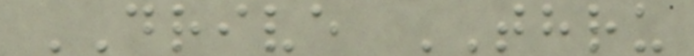DRIVE THRU
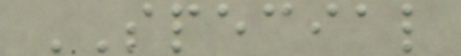SPECIAL
